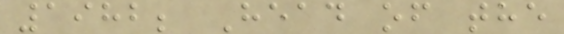1982; Head of the
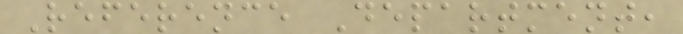Reference Department,
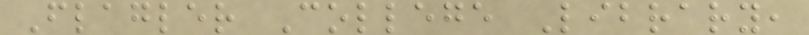Flagler College Library,
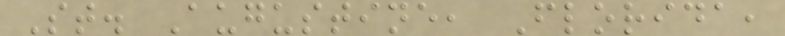St. Augustine, Florida,
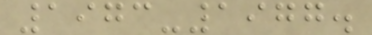1973-1977.
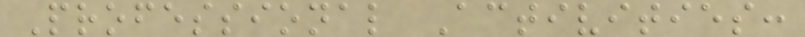Professional Activities:
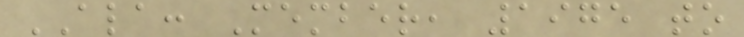ALA: Member, 1975 to
